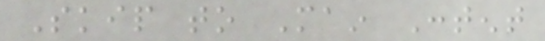Skip to Main Content
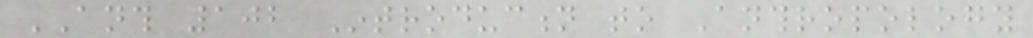ANTH 102 Introduction to Anthropology
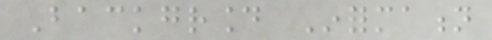Background Information
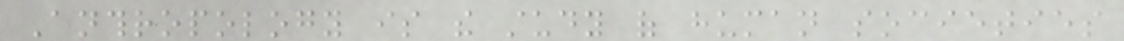Anthropology is the study of human societies
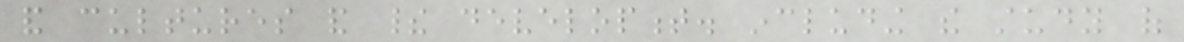and cultures and their development. including the study of
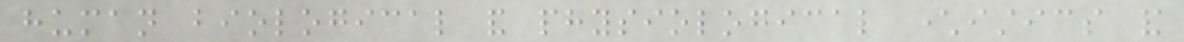human biological and physiological characteristics and
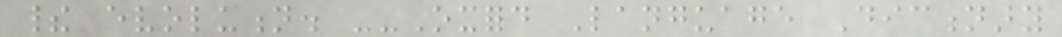their evolution. --Oxford Language Dictionary
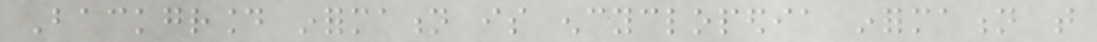Background information is encyclopedia information that
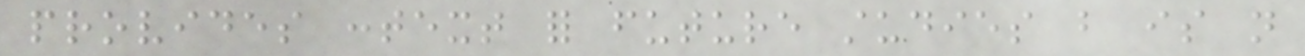provides context for future studies but is not
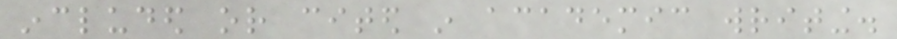included or cited in academic writing.
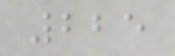225
